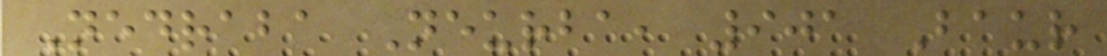Nedraba Neurba, 901 Baur
